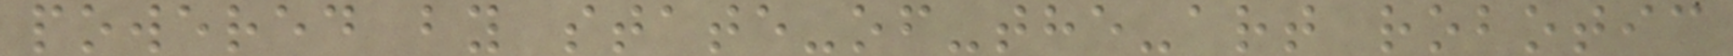powered by state-of-the-art robotic
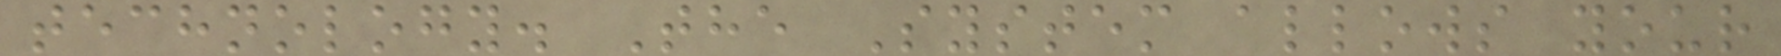technology. The System allows your
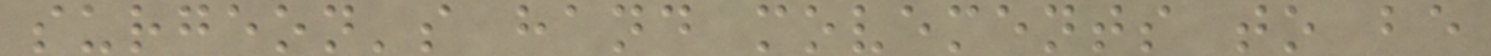surgeon's hand movements to be
